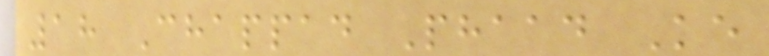18 Chappad Phaad Ke
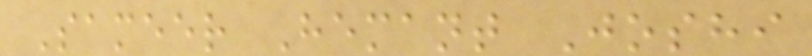Sameer Hemant Joshi
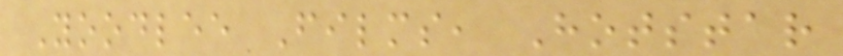Yoodlee Films, Hotstar
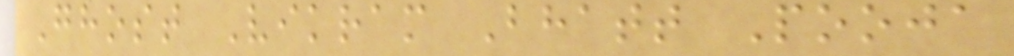Ghost Vikram Bhatt Pooja
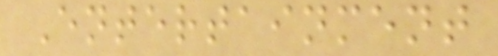Entertainment
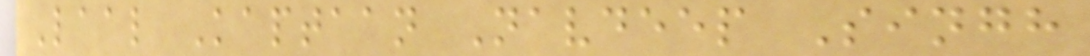Laal Kaptaan Navdeep Singh
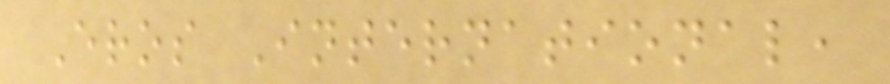Eros International,
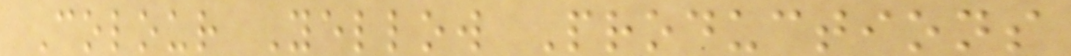Colour Yellow Productions
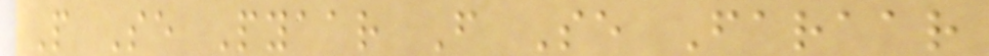P Se Pyaar F Se Faraar
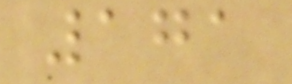171
